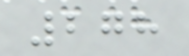278
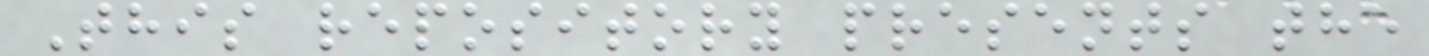This repository presents the
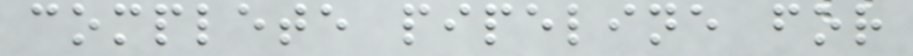complete pipeline for
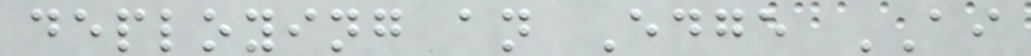deploying an Edge AI
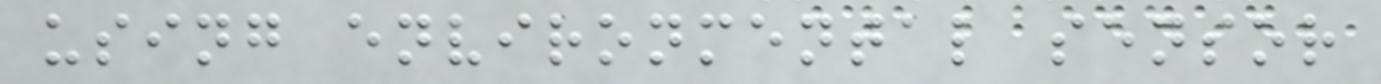using environmental sensor
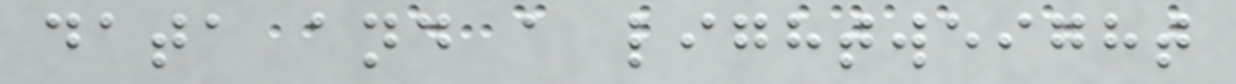data and a lightweight
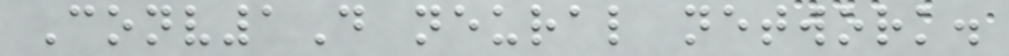Conv1D neural network.
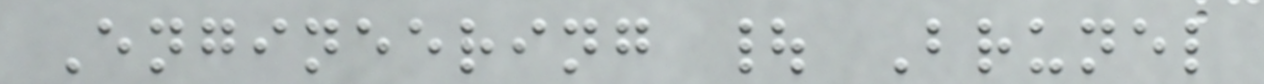Engineering | Brunel
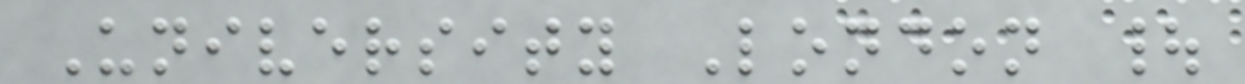University London |
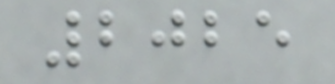2025
